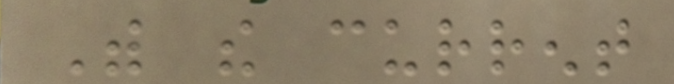With the current
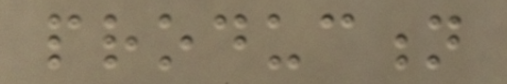production
